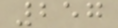257
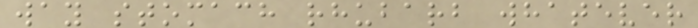way stomach rhubarb whatever
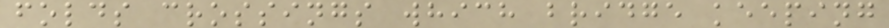folds crossings which bridge keeping
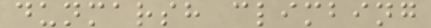dunmarsh climbing
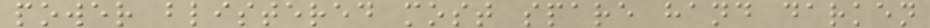power blistered most spare hand darken
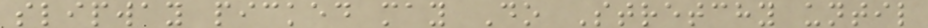slipway picked may Do Stretchy until
